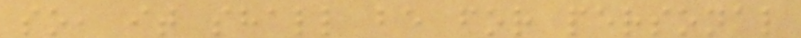so, it shall be for personal
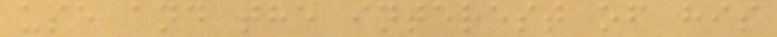use and the interest of his
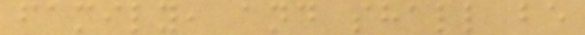family, and shall be
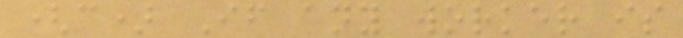(c) If any worker is
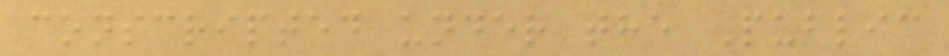conscripted under the Public
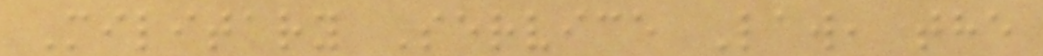Military Service Law, the
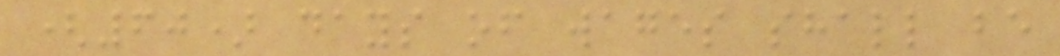(60) days of wages shall be
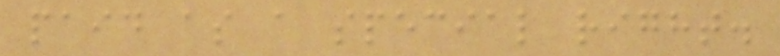paid as a special right.
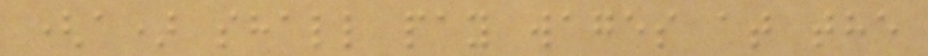(a) shall pay wages at the
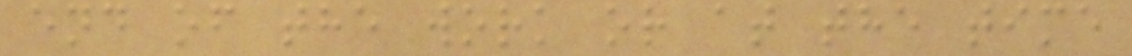end of the work or at the time
